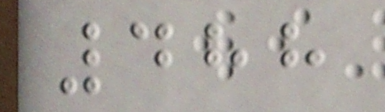488
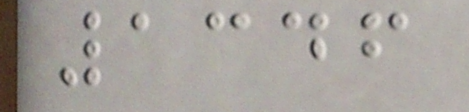1346
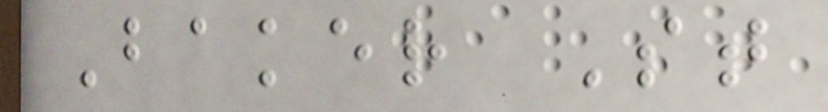Baker St
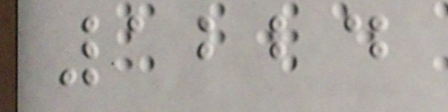1224
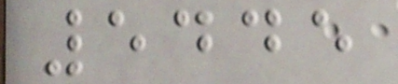5445
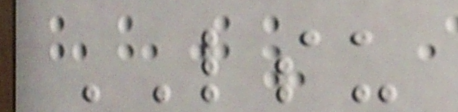LSU
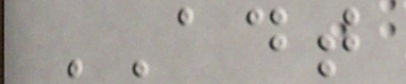ADT
